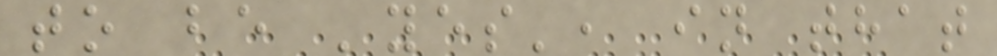to be 'yes', in that
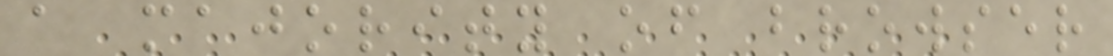a majority of browser
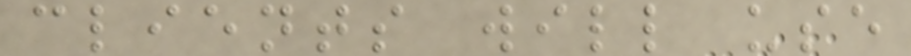clients will use
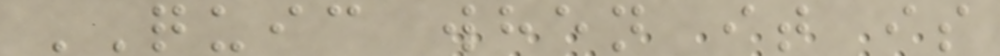QUIC when it is
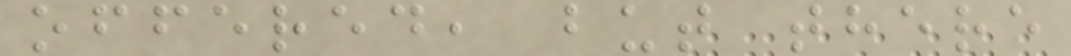offered, but there
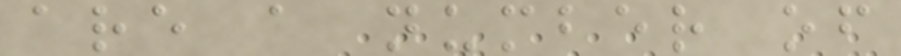are a number of
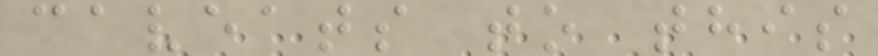caveats to this
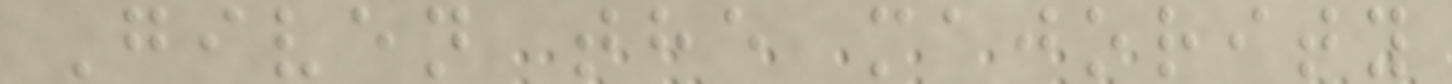Given the majority
